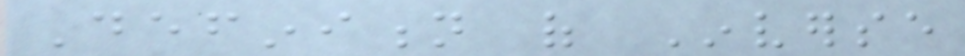Definition of Inverse
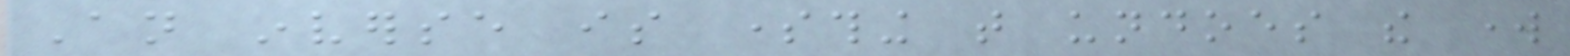An inverse is something that undoes the work
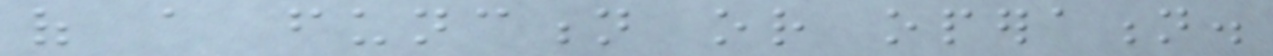of a function or operation.
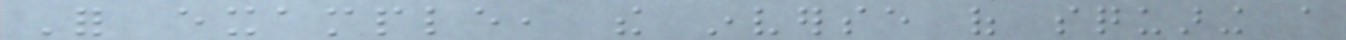For example, the inverse of squaring a
